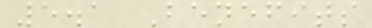5.1 Benefits
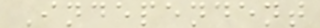Independent
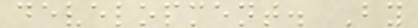development. By
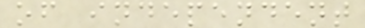of independent
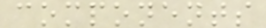components
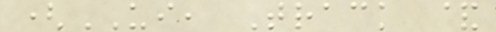(UI, Track &
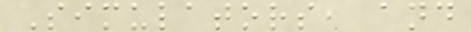Simulators, and
